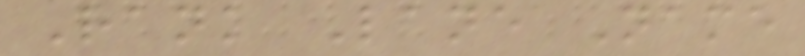Rank Lane Name
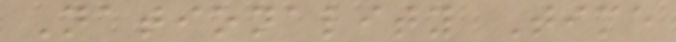Nationality Time
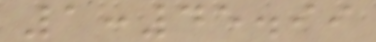1:45.99
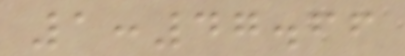1:47.66
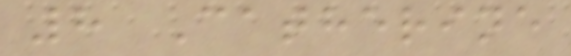8 Catherine
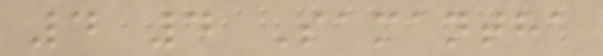4 4 Samantha
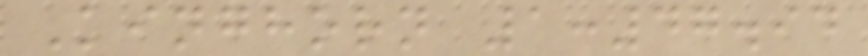Kinghorn 1:47.94
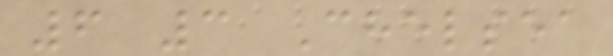6 3 Chelsea
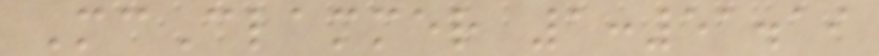McClammer 1:51.19
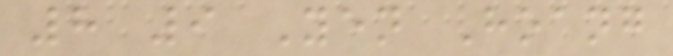8 9 Yen Hoang
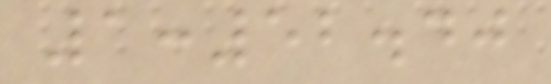1:52.40
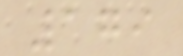179
